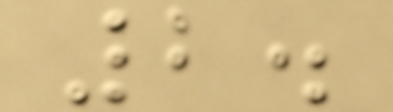2.
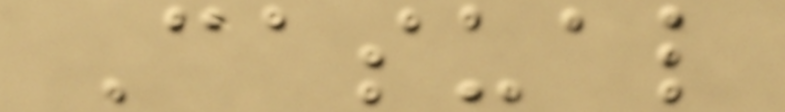Casual
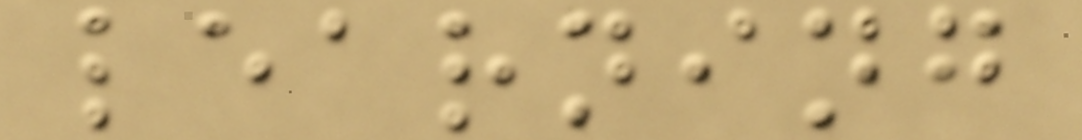learning
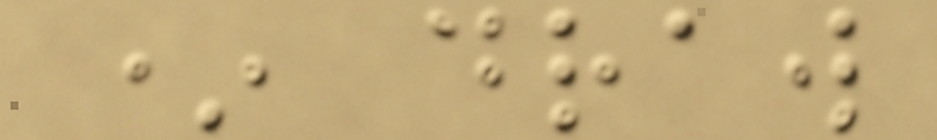* draw
